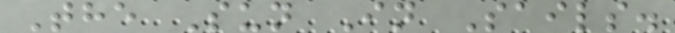The Sun In Sails.
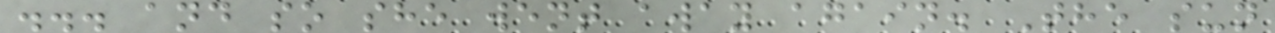... and so she went away again. The sun
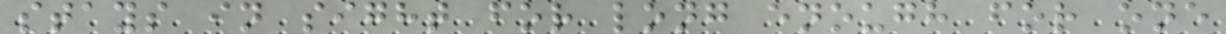stays in sight for long enough for one
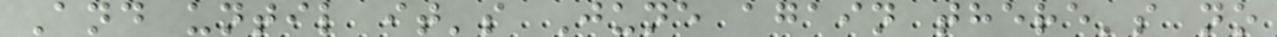And until it's June again there's no
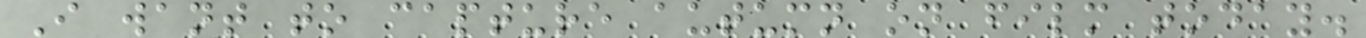I want to capture autumn on film today.
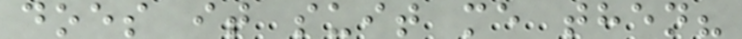does it suit me then?
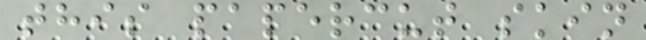this papercut skin
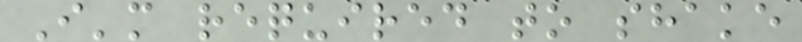I'm required to shake
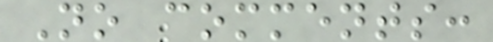No comments:
